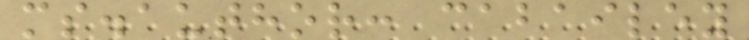ms.author: cabailey
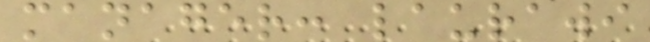manager: laurawi
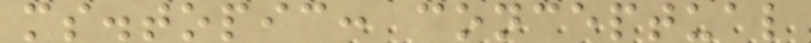ms.topic: conceptual
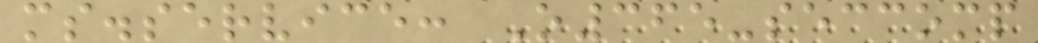ms.service: O365-seccomp
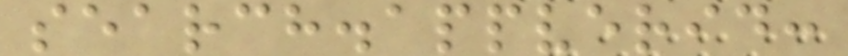search.appverid:
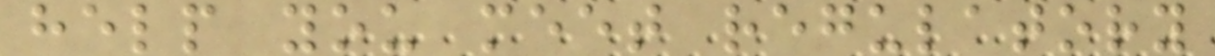help you meet regulatory
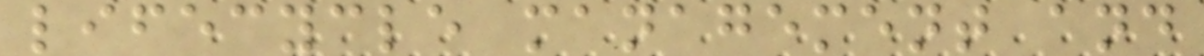lifecycle management and
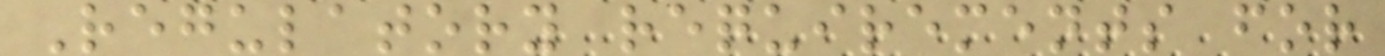Regulatory requirements for
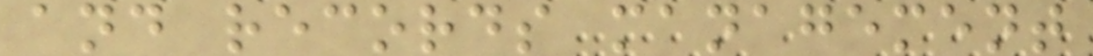and records management
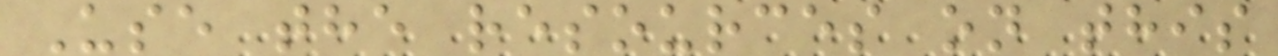Use the resources on this
